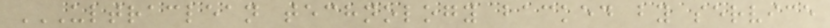ULTRACLEAN TECHNOLOGY BACKED BY SERVICE
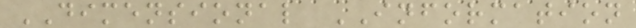DIMENSIONAL INFORMATION
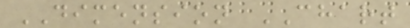DIMENSION CHART
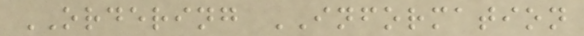ORDERING INFORMATION
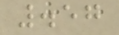.57
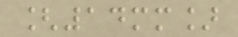[14mm]
